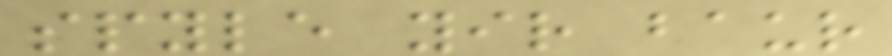spyle yir baur
